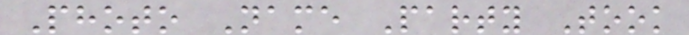Photo Name Party Took
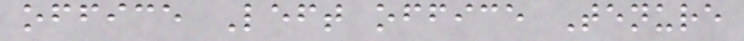office Left office Tenure
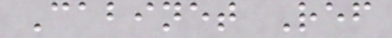Cabinet Ref
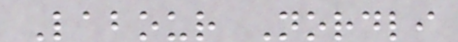Labour Nordli
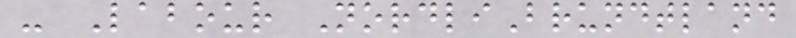- Labour NordliBrundtland
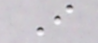I
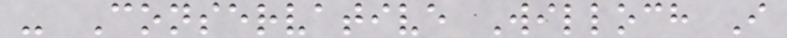- Conservative Willoch I
